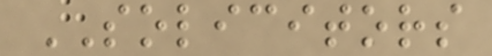SOLICITORS
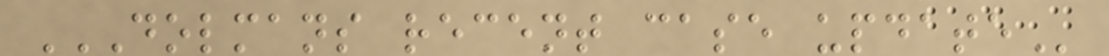DOLMANS RECENT CASE UPDATE
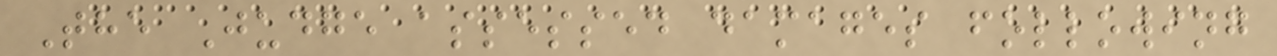The Judge assessed damages following
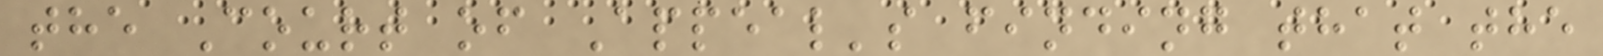the Court of Appeal's finding that the
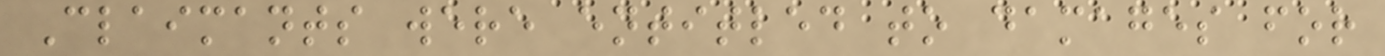Claimants were entitled to damages for
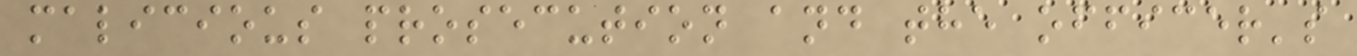malicious prosecution and the officer's
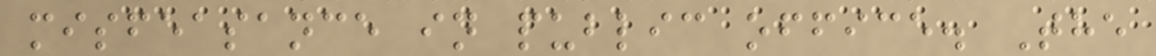misfeasance in public office. The
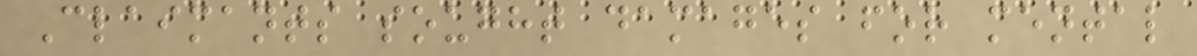Claimants sought damages for mental
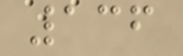136
